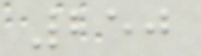250
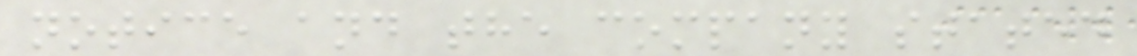notice and the company stated
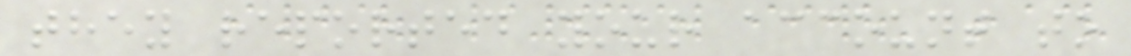they reported your account to
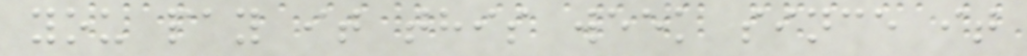you pay it this week since it
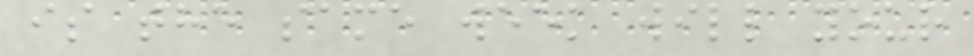is the same week will your
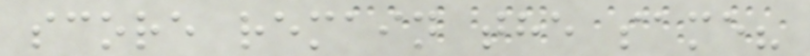score remain the same?
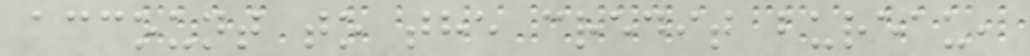account to the credit bureau,
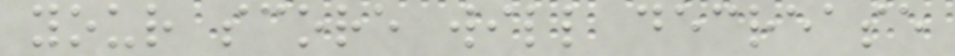your score will decrease
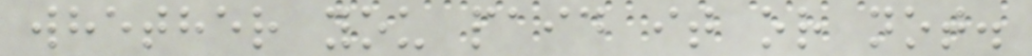whether you paid it or not.
